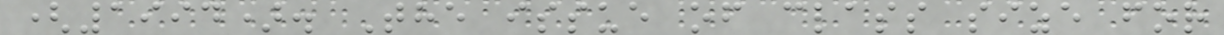(1994). The issue of class size for
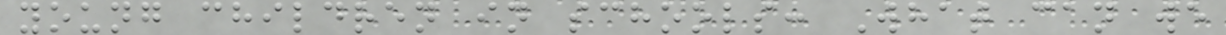young children in schools: What can we
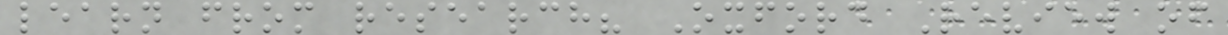learn from research? Oxford Review of
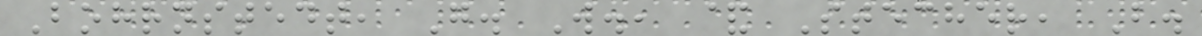Bohrnstedt, G. W., & Stecher, B.
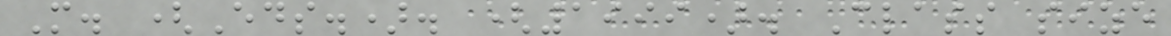M. (Eds.). (1999). Class size
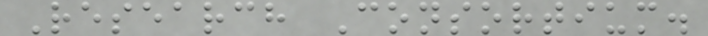Research Consortium.
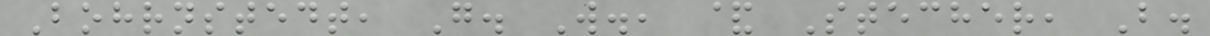Bohrnstedt, G. W., & Stecher, B.
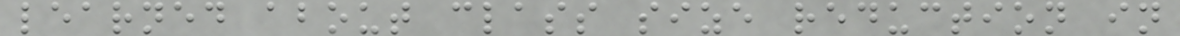learned about class size reduction in
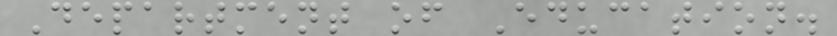Department of Education.
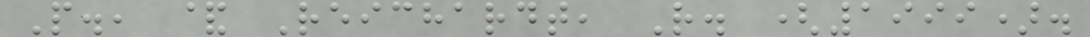P., & Reichardt, R. (1999).
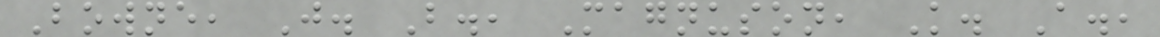Bowne, J. B., Magnuson, K. A.,
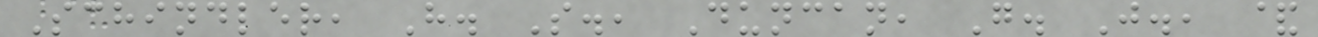Schindler, H. S., Duncan, G. J., &
